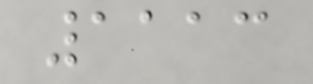1113
